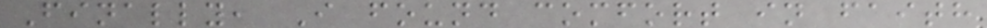Finally, I found comfort in faith
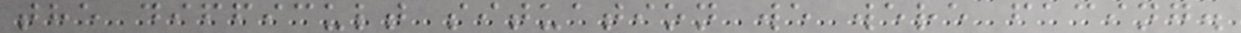the difficult situation we were facing.
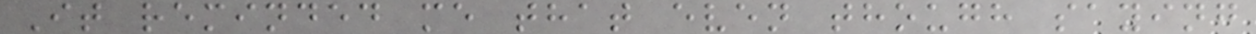It reminded me that even though saying
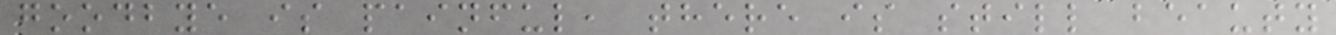goodbye is painful, there is still beauty
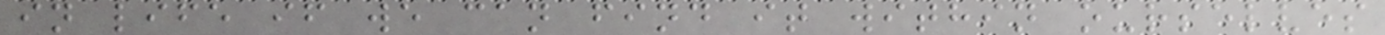in life if we can find it within ourselves
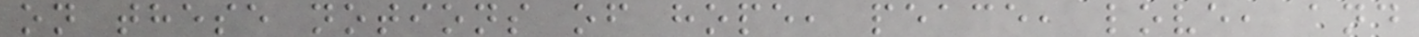on these notions of hope, peace, love, and
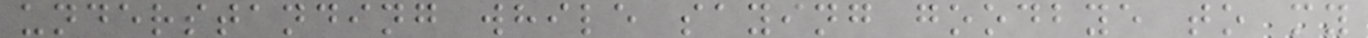understanding while saying goodbye to my
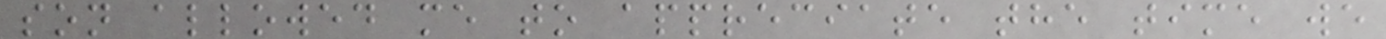son allowed me to appreciate the time we
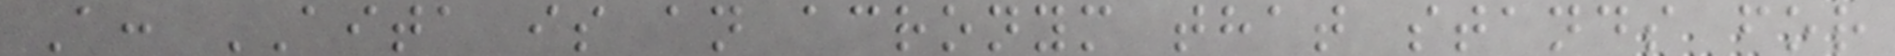A: AITA is an acronym that stands for
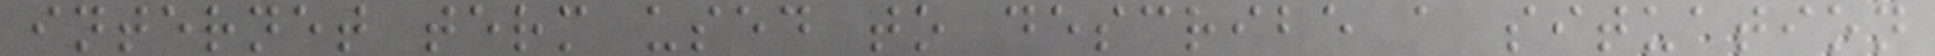internet term used to describe a situation
